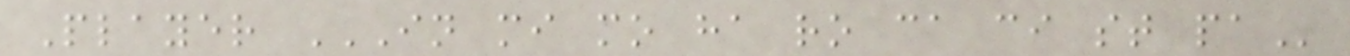Player IN MI MO HA RO CA CI ST PA
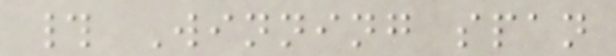# Winning span
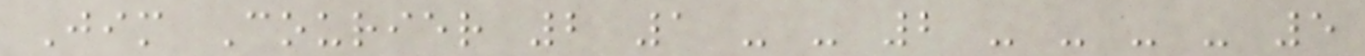Jim Courier 2 1 - - 2 - - - - 5
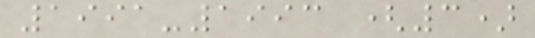1991-1993 (3)
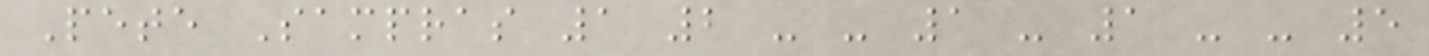Pete Sampras 1 2 - - 1 - 1 - - 5
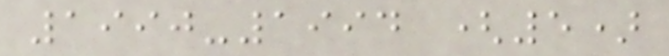1990-1994 (5)
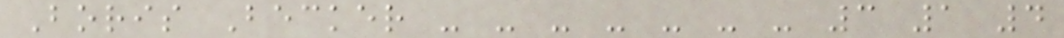Boris Becker - - - - - - - 3 1 4
